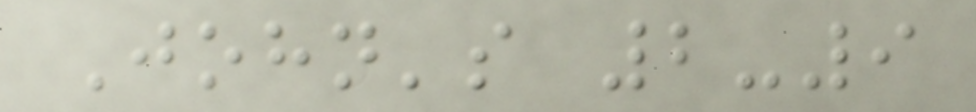John's 2-9
